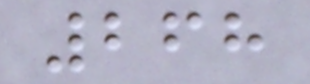268
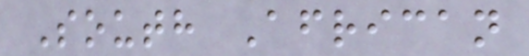South African
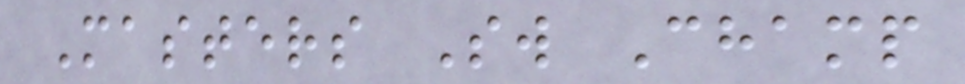Masters Sw Champ
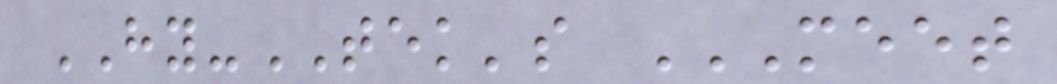HY-TEK's MEET
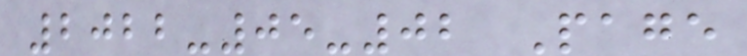2022-05-02 Page
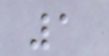1
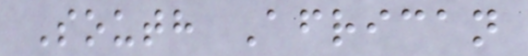South African
